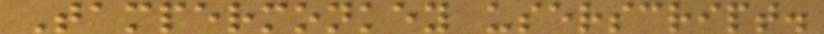Tampermonkey userscript.
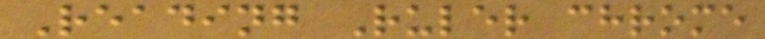Reading Ruler chrome
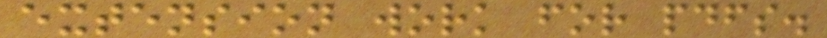extension work for pdfs.
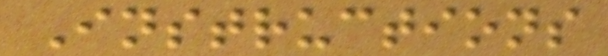Instructions
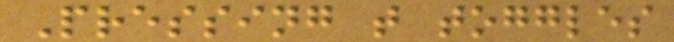Pressing t toggles
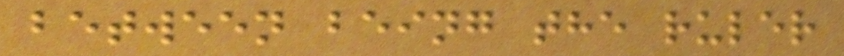between being the ruler
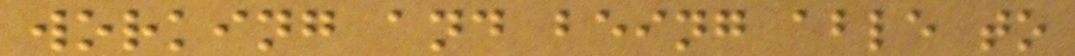working and being able to
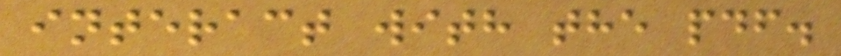interact with the pdf.
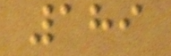189
